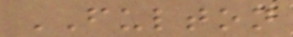FULTON
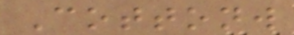Cottonw
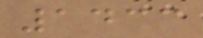1433
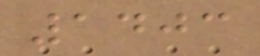1403
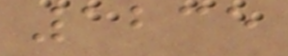1235
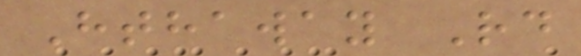Hthaway Rd
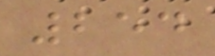254
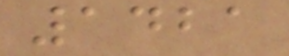1421
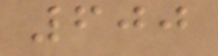600
